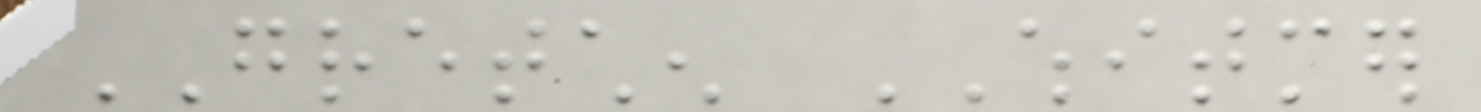GRETCHEN WHITMER
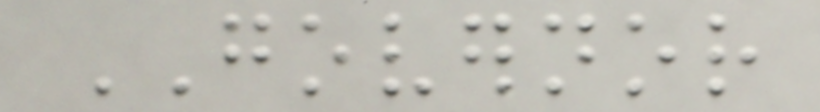GOVERNOR
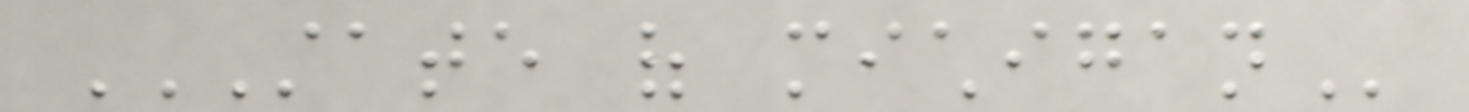STATE OF MICHIGAN
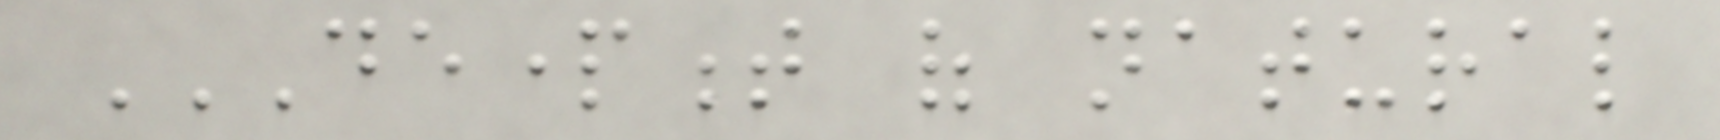DEPARTMENT OF NATURAL
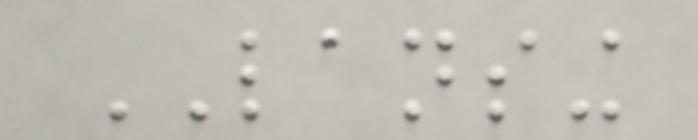LANSING
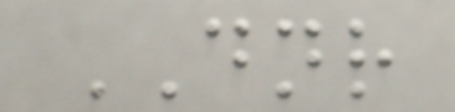DNR
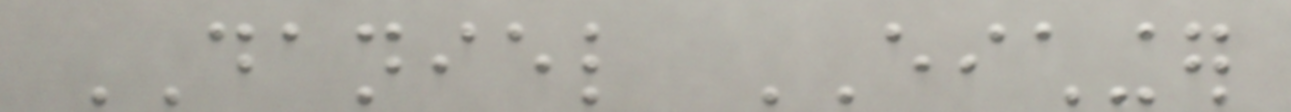DANIEL EICHINGER
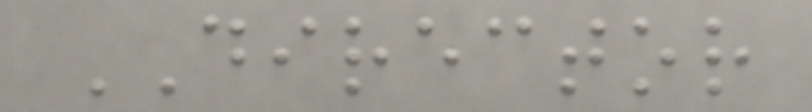DIRECTOR
